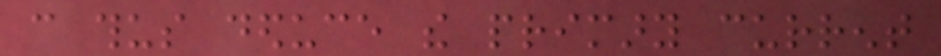can thus deduce the primary current
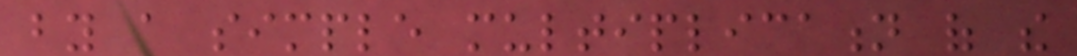by a simple multiplication of the
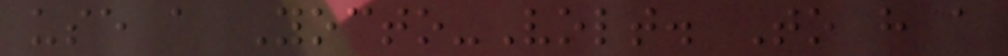use a Yocto-Volt. To have a
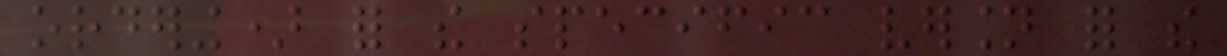ordering) for the specific version for the
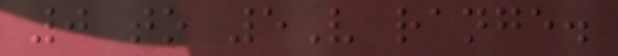0 to 5V range.
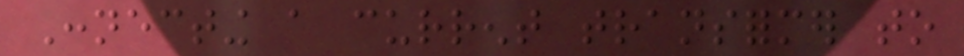Connecting a current transformer to
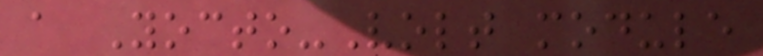a Yocto-Volt module
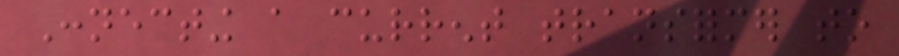Connecting a current transformer to
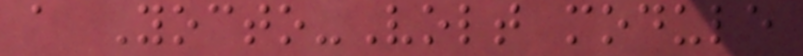a Yocto-Volt module
